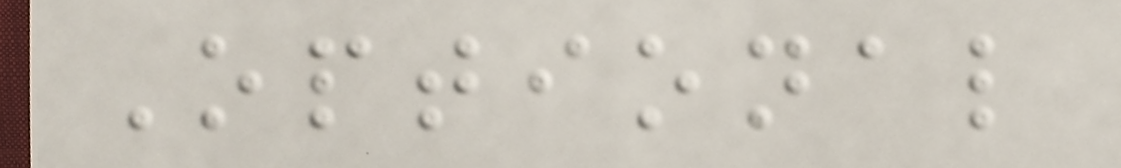Optional
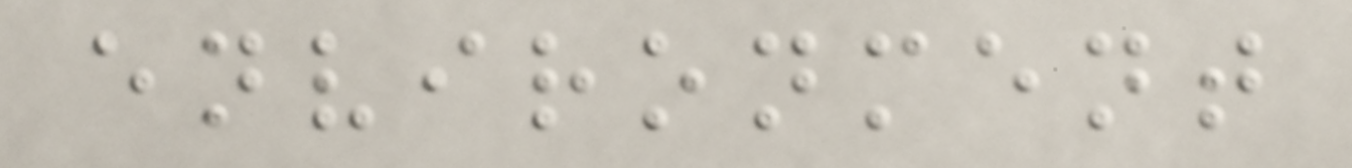environment
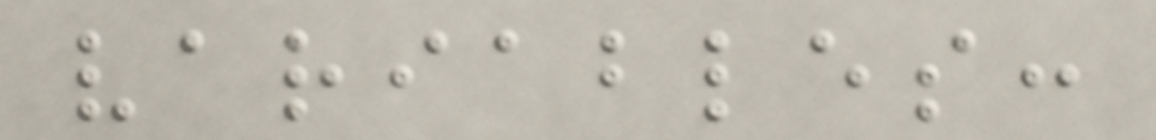variables:
